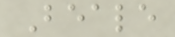Beale
